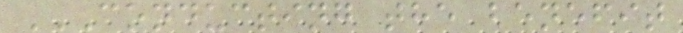CONDUCTING THE BENEFIT
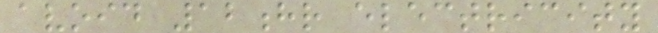avoid 12hr electricity
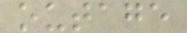outage
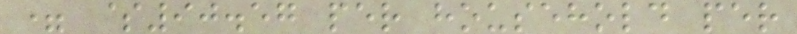= $90.57 per household per
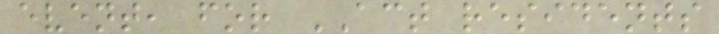event, for ACT residents
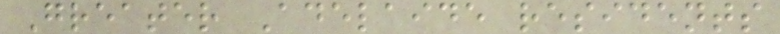Greater Adelaide residents
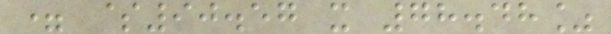= $90.57 x 78.48%
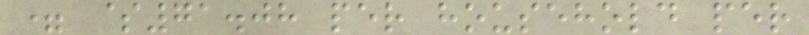= $71.08 per household per
